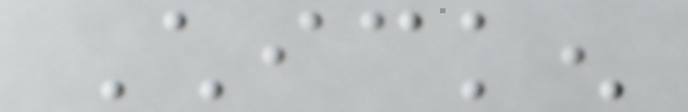Chicken
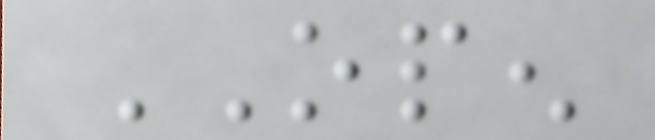OPEN
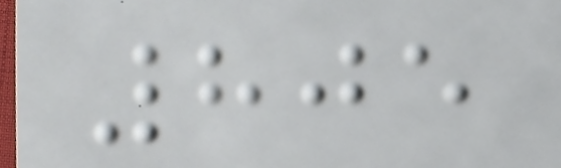805
